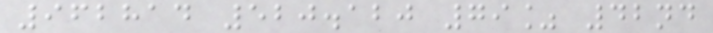962814 520.120 79% 42nd
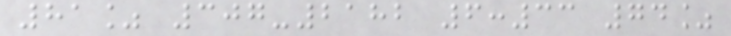81% 307-2182 6:33 74%
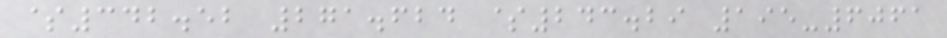$342.52 271.624 $243.29 195-6061
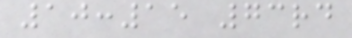10:15 73rd
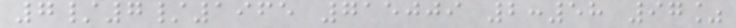7/7/1965 715009 2:58 97%
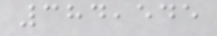384,545
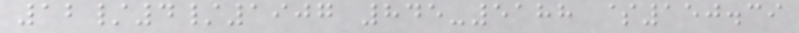12/4/1907 845-5188 $150.39
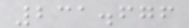231.676
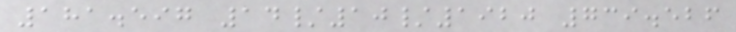181.597 14/10/1920 739.526
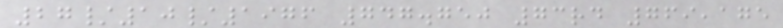27/10/1976 747.750 73rd 769,175
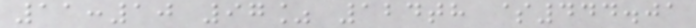11:10 97% 124th $444.01
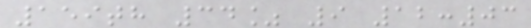159th 34% 9 12:03
